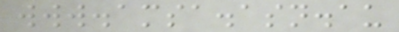www.amsa.asn.au
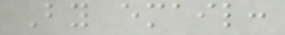By email:
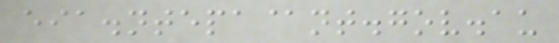eia.ntepa@nt.gov.au
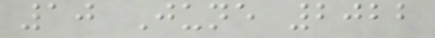10 June 2022
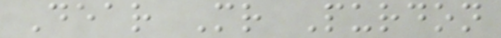Dear Mr Purdon
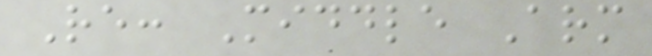Re: Middle Arm
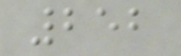252
